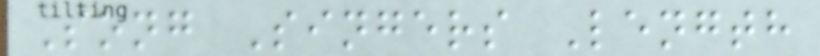Song Singers Length
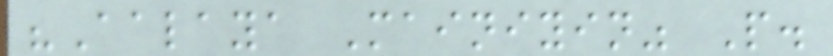"Aalaya Mainiyin" P.
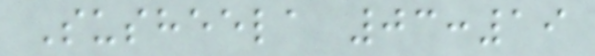Susheela 03:19
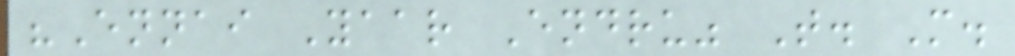"Ennai Yaar Endru" T. M.
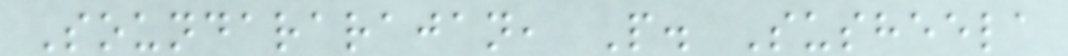Soundararajan, P. Susheela
